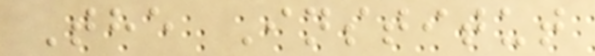The Institut
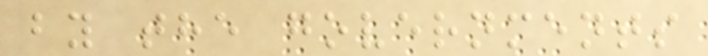by the governments
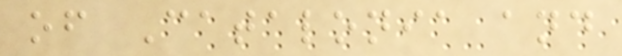of Catalonia and
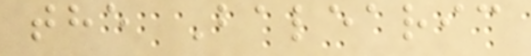the Balearic
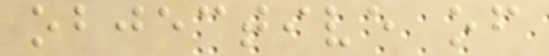objective of
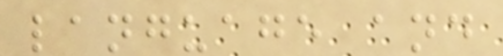language and
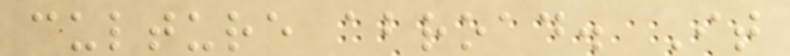culture abroad. It
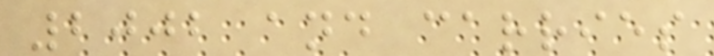2002 and carries
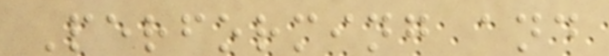Performing and
